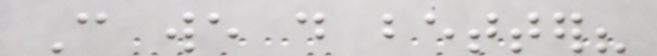Can we do better?
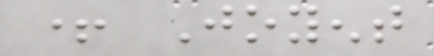+ Joyent
